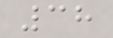38
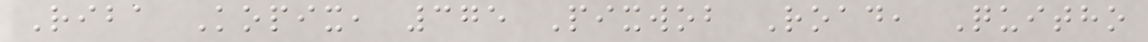Riba Kopix, 375 Pixwob Road, Quitho
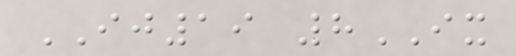IJ19 8IX
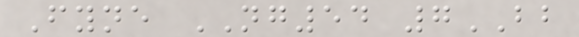Fyne NG54 7BB
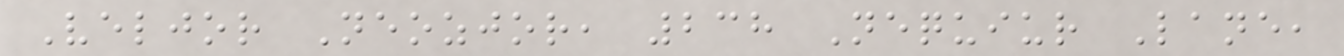Veljor Neozjor, 238 Nequiur Lane,
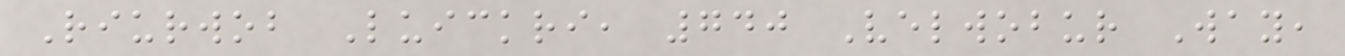Riurwob Luickri, 740 Velwobur Way,
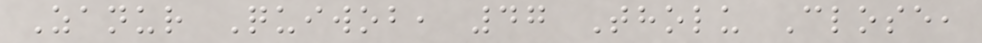Zanur Quiwob, 47 Tholu Close,
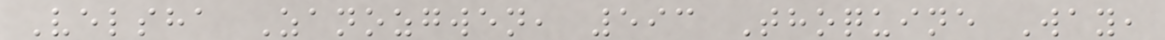Velsha Zanozgwen, 593 Thoquine Way,
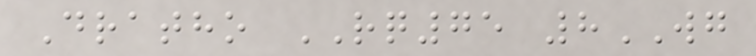Dratho RQ75 8WG
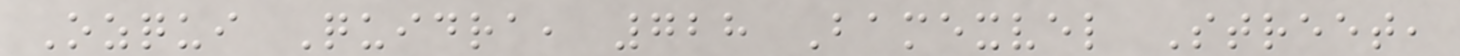Ozqui Quidra, 728 Bamexvel Street,
